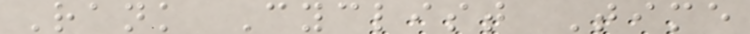Rank Cyclist Time
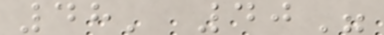48' 40"
